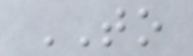TO
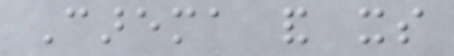Carema and its
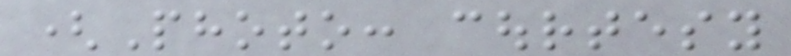(Photo: courtesy
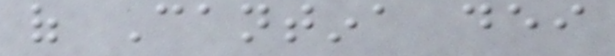of Cantina dei
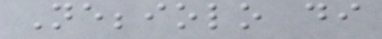Nebbiolo di
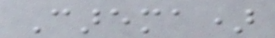Carema)
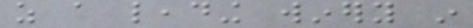as a leading winery in
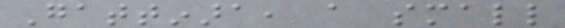Gattinara, a small
